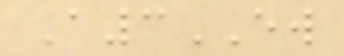A3EW
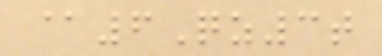@6Qz3t
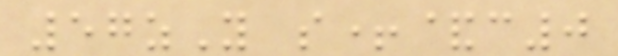57zY s+&c0
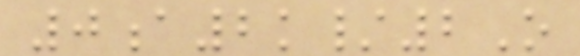0a2k/2O
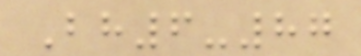Bh6-87
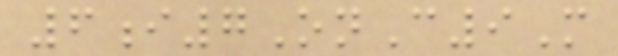6i7OnC9M
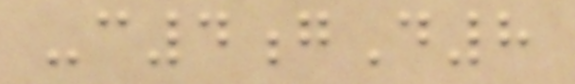-c4gD8
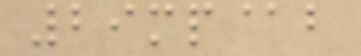29mp@b
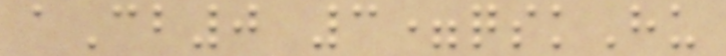aCb0 3=qskHu
